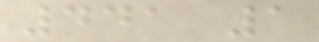441 1
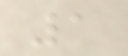1
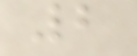2
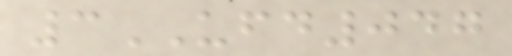3UFD047
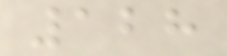128
